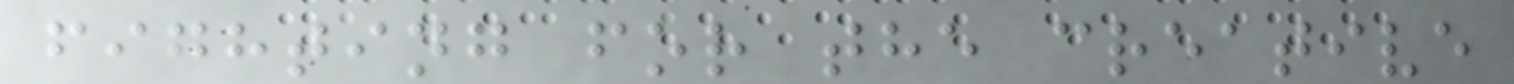fighting for the creative
